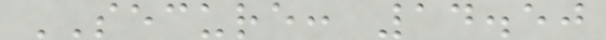SECURE: 14.50
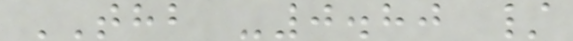THB -0.80 /
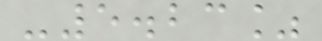-5.23%
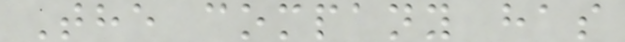The company has
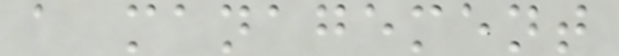a management
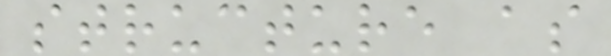structure as
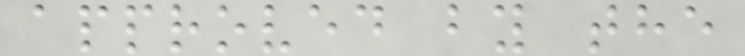approved by the
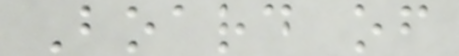Board of
